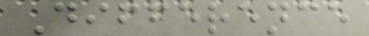Difference
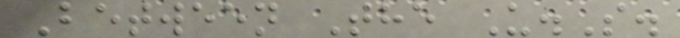Between The U.S.
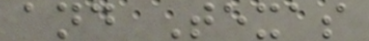and Texas
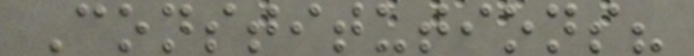Constitutions?
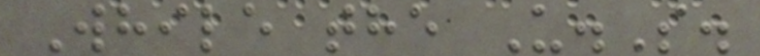While the U.S.
